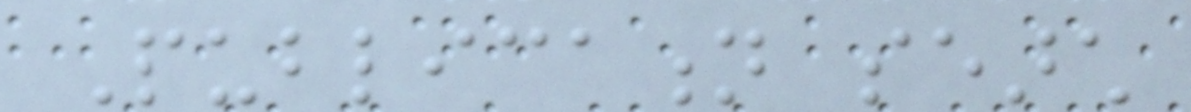Publication search
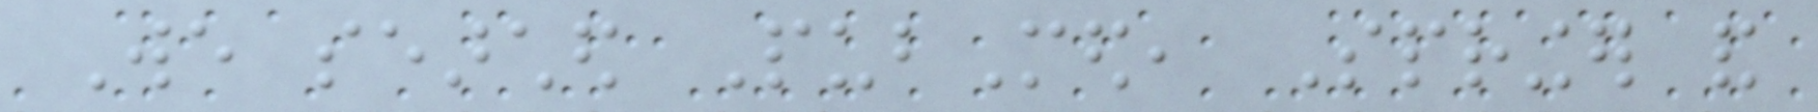We searched PubMed, Springer and
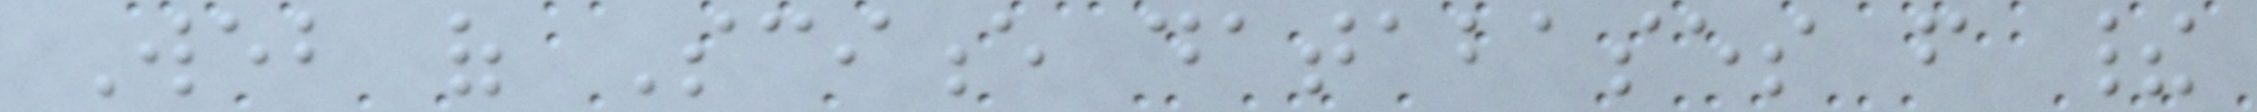Web of Science databases from their
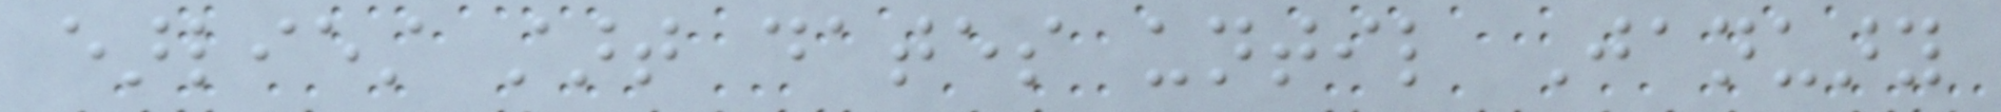earliest start dates until January
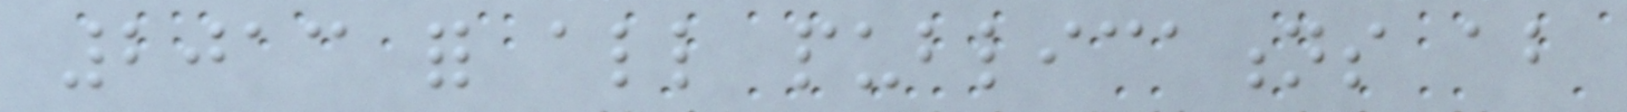2013 for all publications about
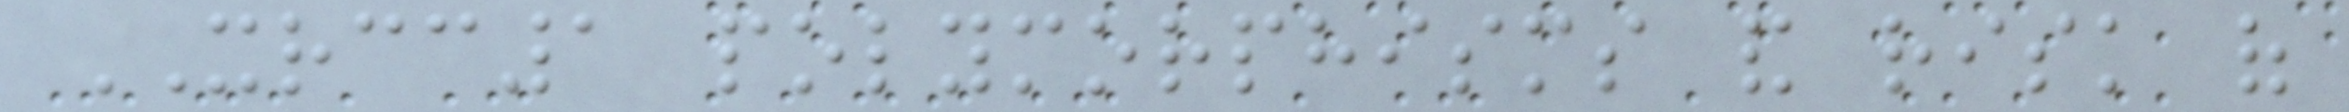XRCC1 polymorphisms and risk of
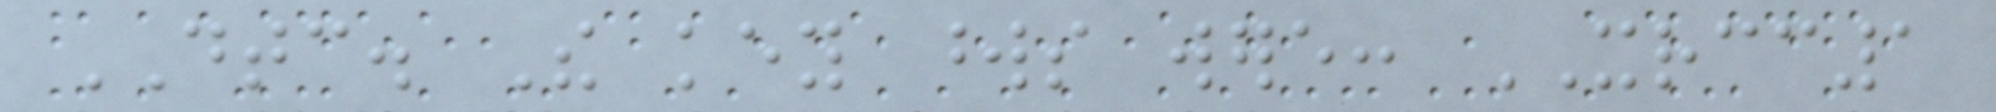DTC. The key words were: XRCC1
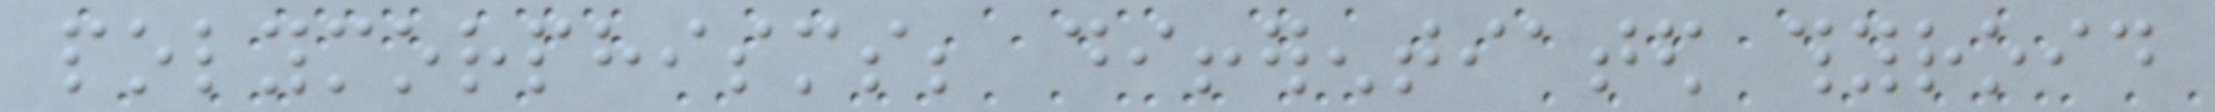polymorphisms; differentiated thyroid
